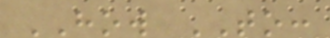HOW TO:
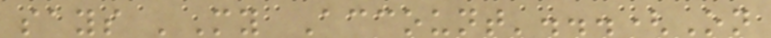says 'My Account'...(On
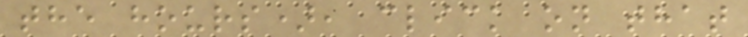the hours), click on that
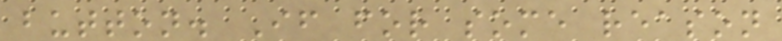button. If for some reason
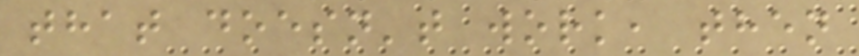that doesn't work, then
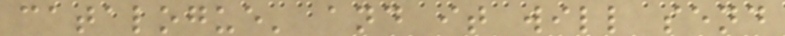catalogue' and it will send
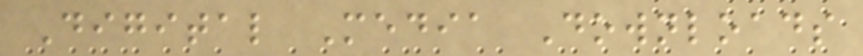Digital Media Downloads
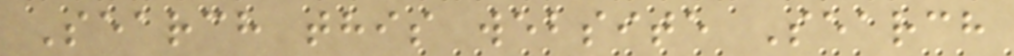Search this website Search
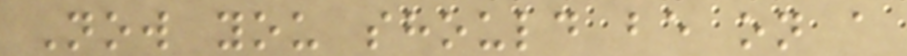Now you should be on a
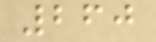260
